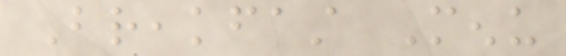Breakfast Menu
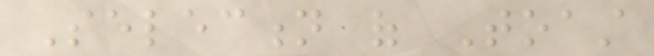Selection of Toast
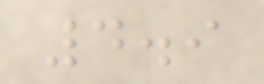4.9
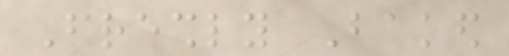Freshly Baked
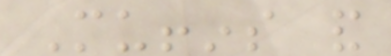Muffins and
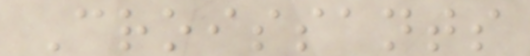Croissants
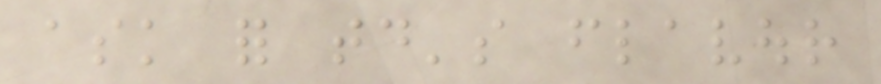ask for today's flavour
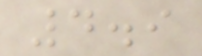4.9
